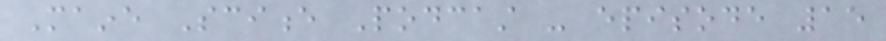Maine Science Podcast - episode 15
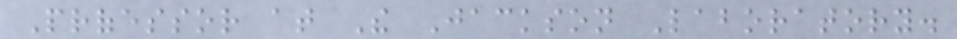Professor at The Jackson Laboratory.
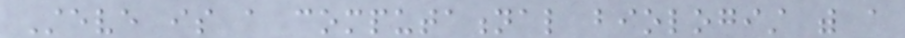Steve is a computational biologist with a
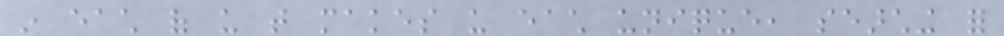in each of us that makes us each unique, searching for
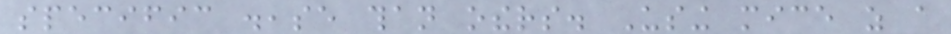specific disease than others. Using mice as a
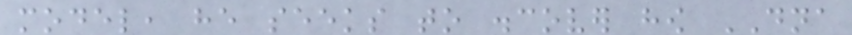model, he seeks to discover how DNA
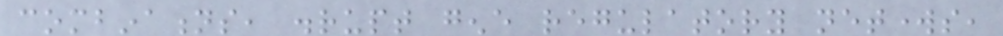combinations, disrupt gene regulatory networks,
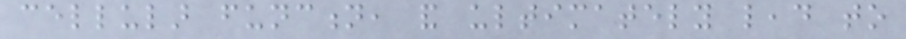cellular function, and ultimately lead to
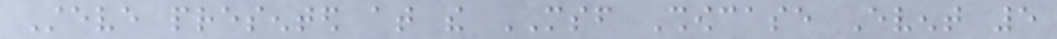Steve presented at the MSF Showcase Event 5
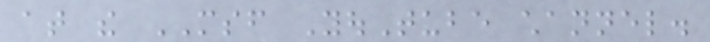at the MSF YouTube channel.
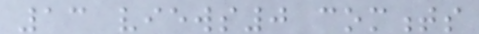13 views0 comments
